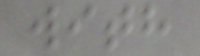with
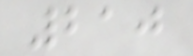210
